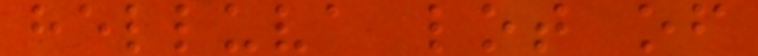helluva lot of
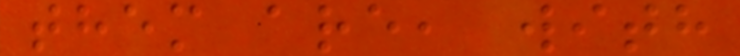them are, with
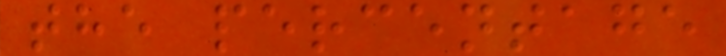the percentage
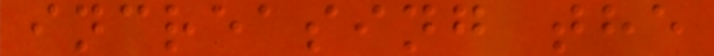increasing the
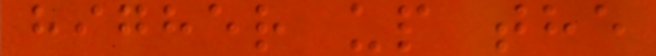higher up the
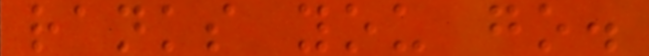ranks you go.
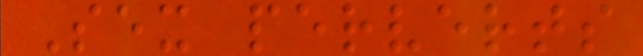Sex perverts
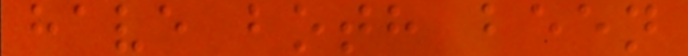have both been
